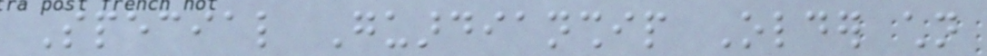Special Guardianship Older children
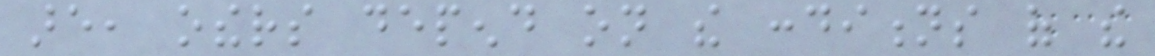are, others depend on the conditions of the
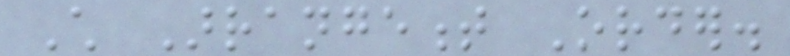Child Arrangement Order.
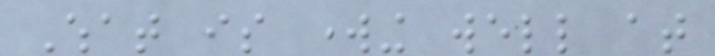What is working well at
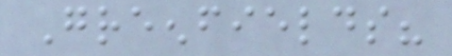Greenfields?
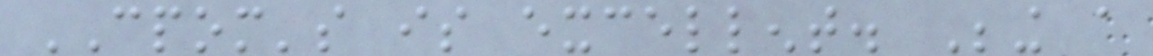CPOM's is excellent. Being a
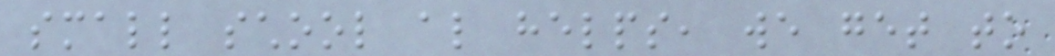small school also helps, we get to
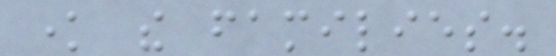know the families.
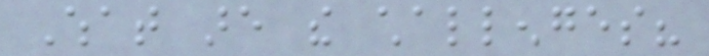What are the challenges?
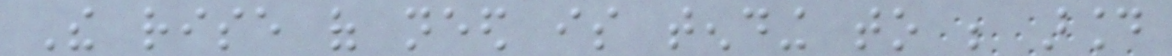The rise of need is tending to be around
